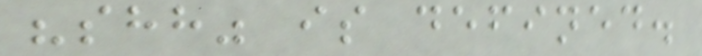"shh" is defined.
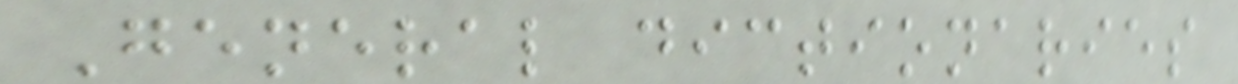General dictionaries
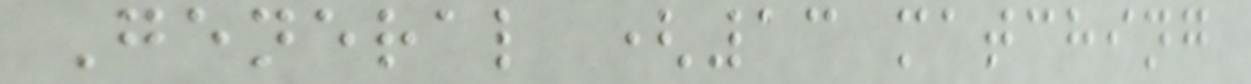General (13 matching
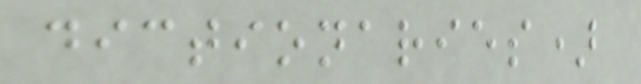dictionaries)
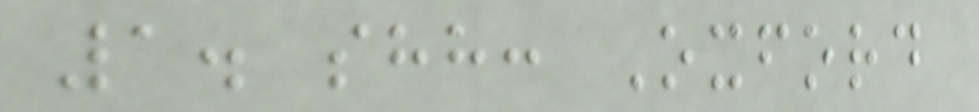1. shh: Oxford
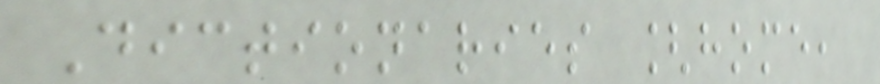Dictionaries [home,
